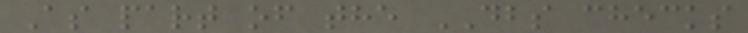As part of the DBS checks
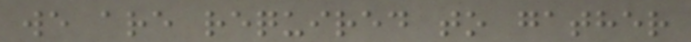we are required to gather
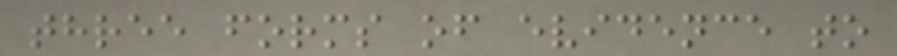three forms of evidence to
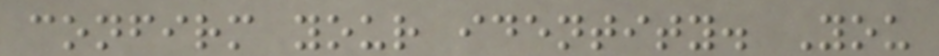confirm your identity. You
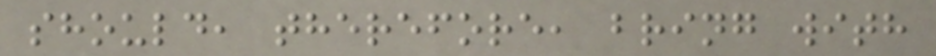should, therefore, bring with
